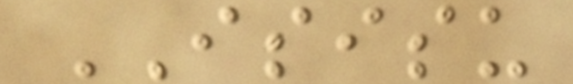ISISU
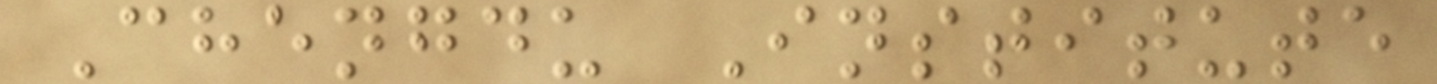Chengdu Institute
